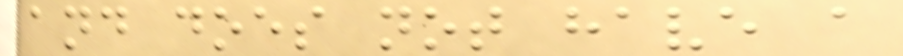and does not have a
